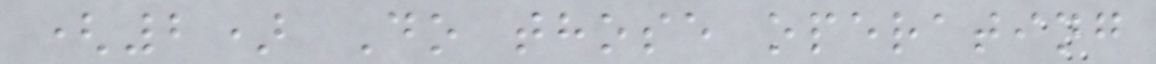(2) Do those operating
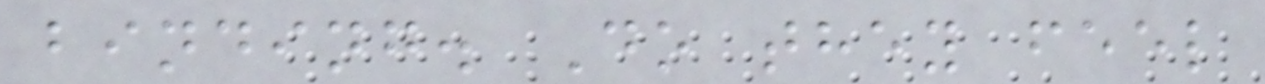binding. Do they feel
